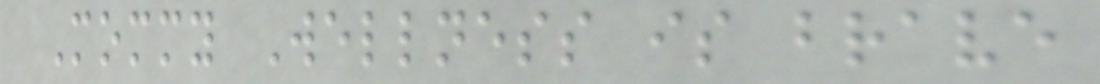Mommy Wellness is brave
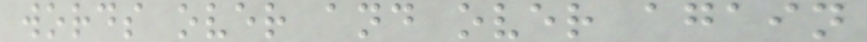words over and over again
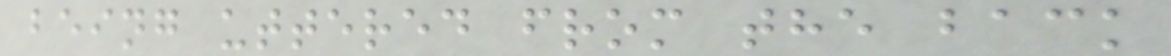being uttered from the back
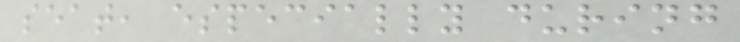seat, especially during
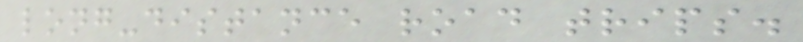long-distance road trips.
